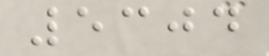5304
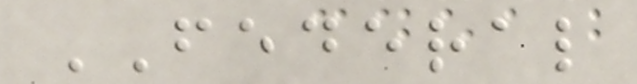FEDERAL
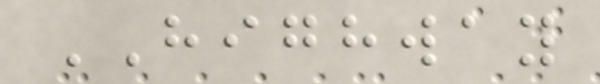HIGHWAY
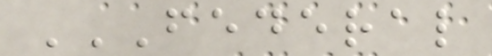FEDERAL
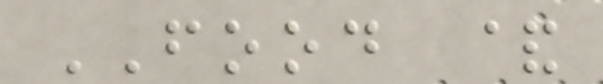FOOD &
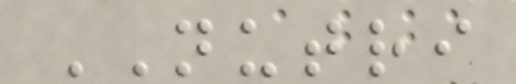NUTRI
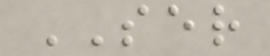SER
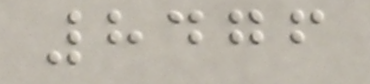8476
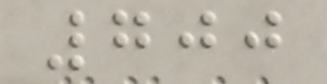700
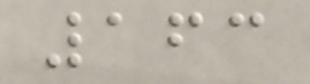163
